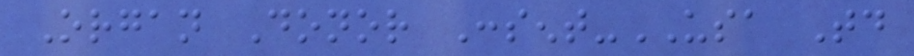Organ Donor Consent-USA Today
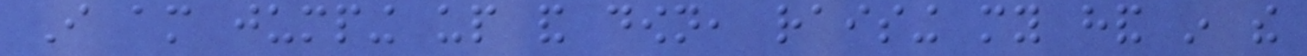I am jumping up and down, raising my hand in the
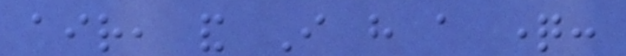air, and I have a question:
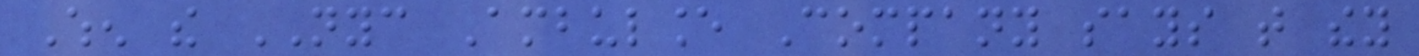When the NYC Ambulance Company says that they
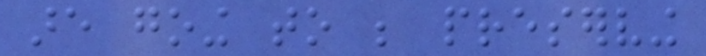are going to be preserving
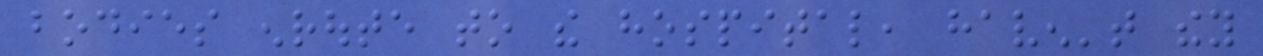bodies enroute to the hospital, haven't they
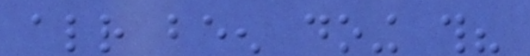already been doing this?
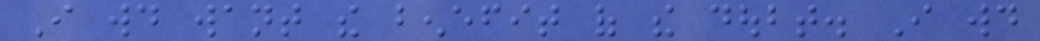I would want the benefit of the doubt. I would
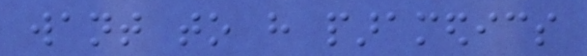want to have paramedics
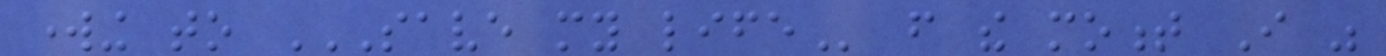working to SAVE MY LIFE from the moment I was
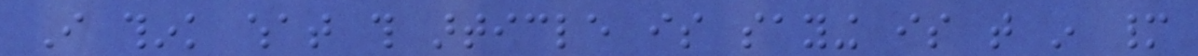I think what this article is saying is that in many
